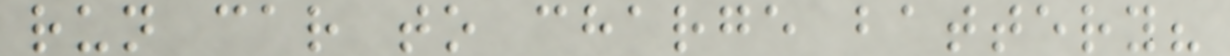run car to charge battery?
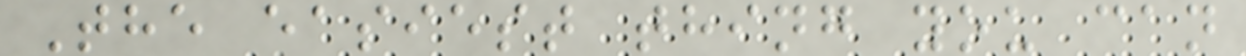The easiest thing you can
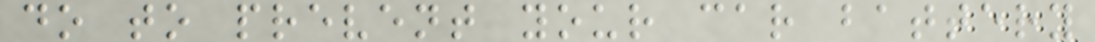do to prevent your car battery
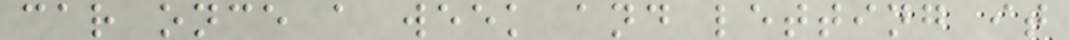car once a week and letting it
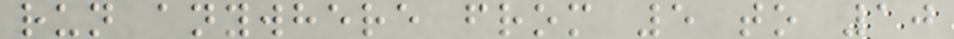run anywhere from 5 to 10
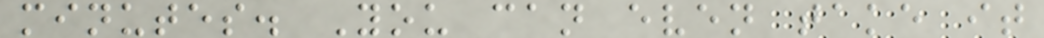minutes. You can even take it
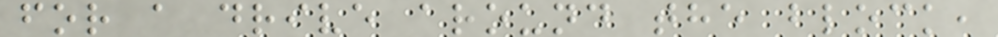for a drive around the block,
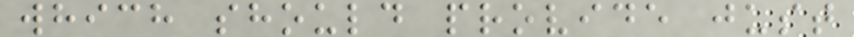which should provide just
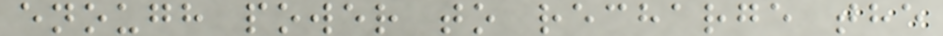enough power to recharge the
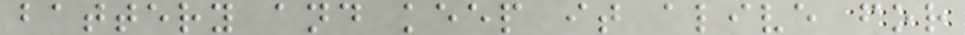battery and keep it alive for
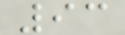93
